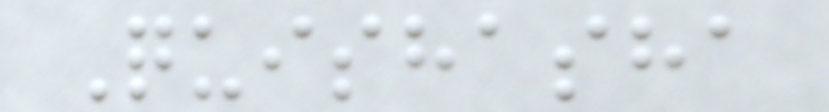Quishasha
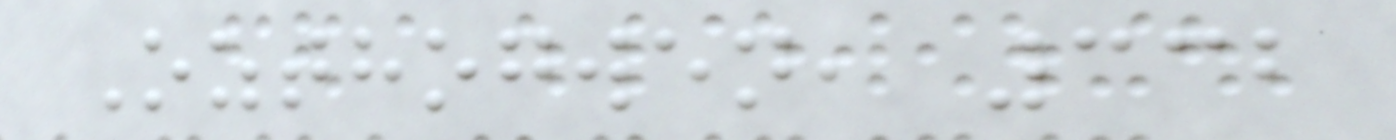Ozthogwen, 332
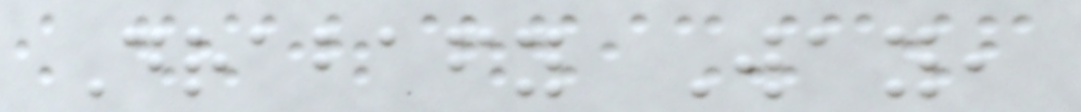Drabafy Way,
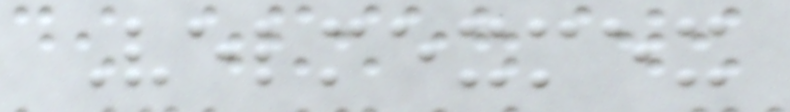Velmexmex
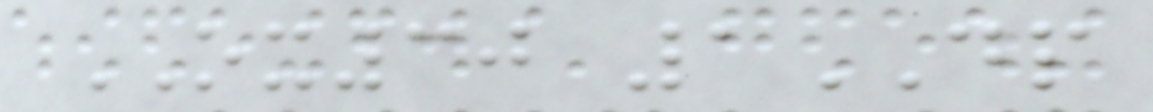OX30 1DP
